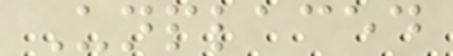Unplaced
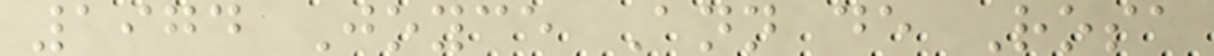1974 Joyce Ann de Rosa
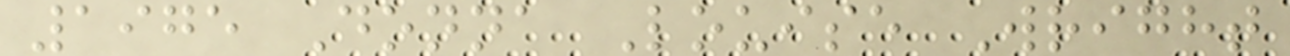1975 Donna Louise Wright
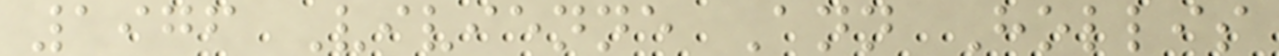1976 Vivienne Ann Hollis
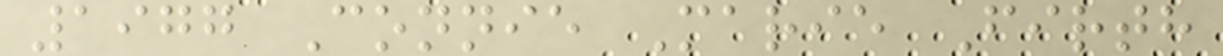1977 Connie Marie Firth
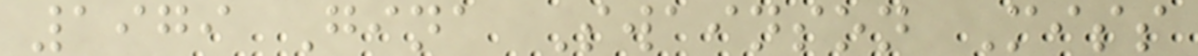1979 Gina Swainson Miss
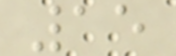15
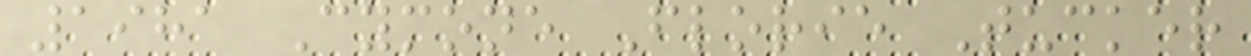1981 Cymone Florie Tucker
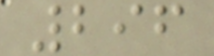296
